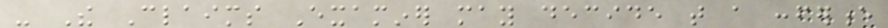- The Claims Examiner may decide that a conference
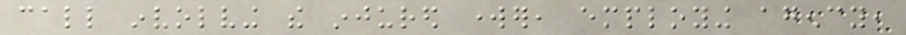call involving the injured worker, employing agency,
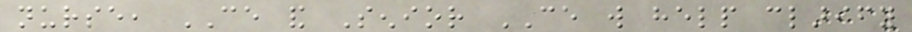nurse, CE and Senior CE will help clarify
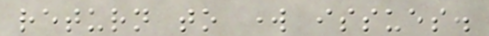return to work issues.
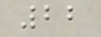22
